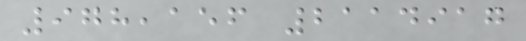978,156 2114917
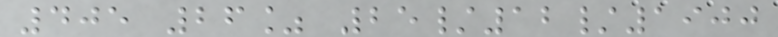405 26% 25/12/1900
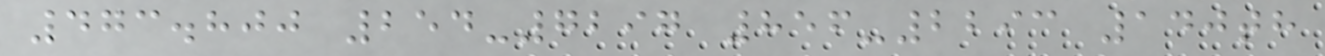473.800 254-7297 856-2293 140th
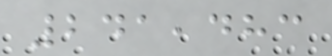241,483
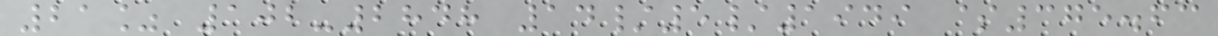21% 102-2848 14/5/1949 $375.63
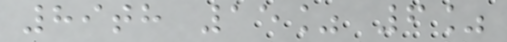89th 15% 6%
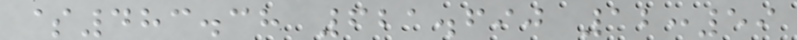$483.38 621.690 12:59
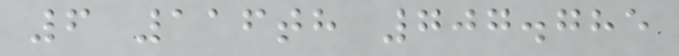6 116th 707.785
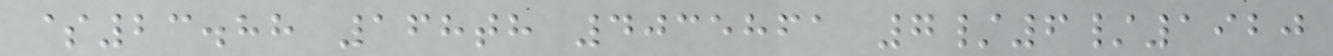$23.88 168th 4035861 7/6/1920
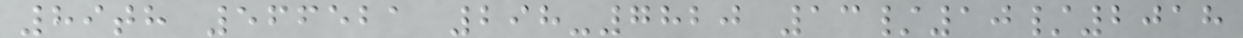89th 566521 298-7820 13/10/2018
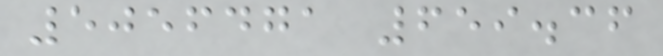5056471 659.36
